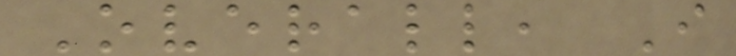Overall, I
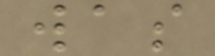was
